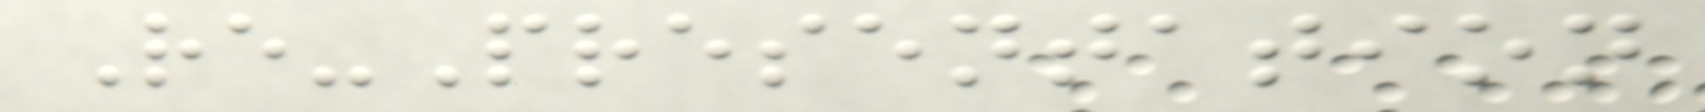Re-Presentation
